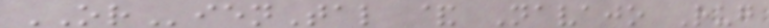ORienTal & Navajo Rug
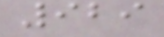929
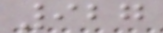927
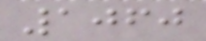1060
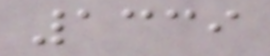1339
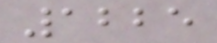1225
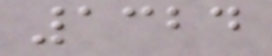1324
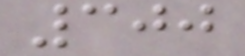300
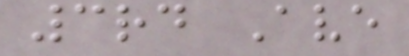3rd Ave
